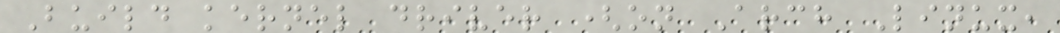Build kernel driver (on Arch Linux,
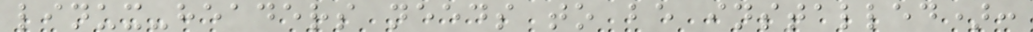linux-headers needs to be installed):
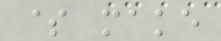$ make
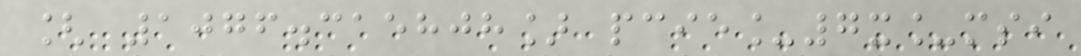[ 1076.315808] pcie_7x_msi
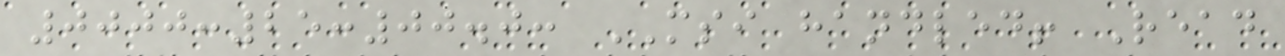0000:25:00.0: MSI handled! Read
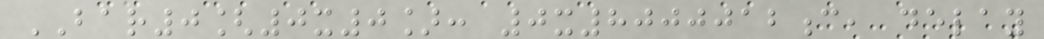BAR0[0x0]: 0x8000012c, delay
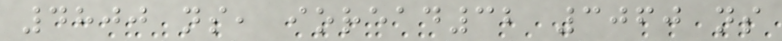4800 ns, ioread32 3060 ns
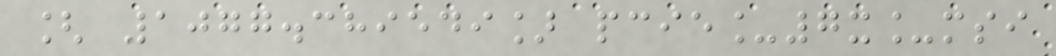[ 1077.389549] pcie_7x_msi
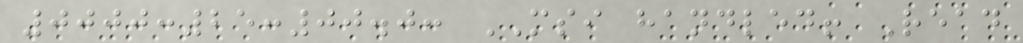0000:25:00.0: MSI handled! Read
